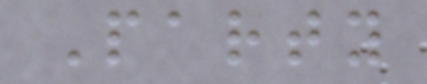Party
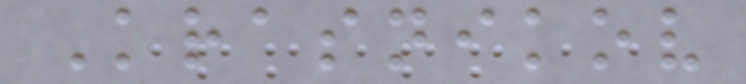Krasnikov
